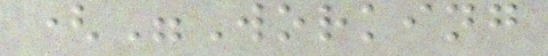("Working
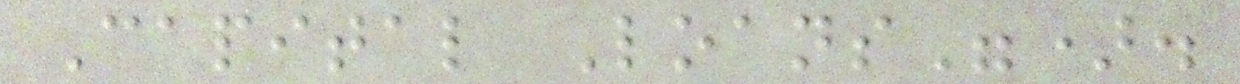Capital Loans").
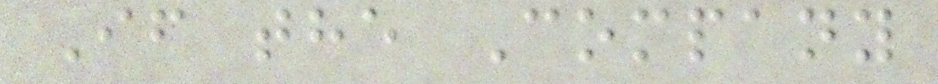If the Company
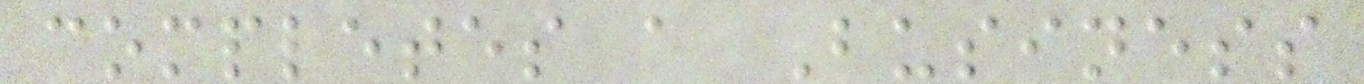completes a Business
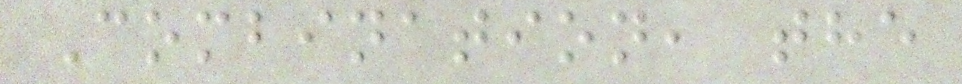Combination, the
